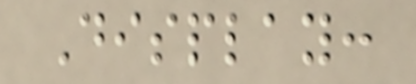Display:
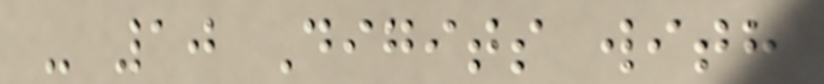- 10 Digits with
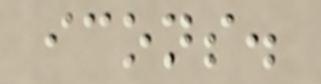icons.
